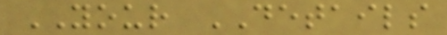YOUR DETAILS
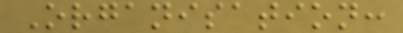Organisation:
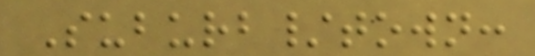Suburb/town:
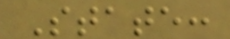State:
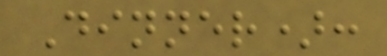Dinner):
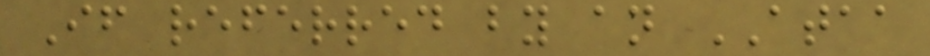If referred by an ATAA
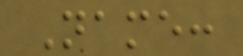Name:
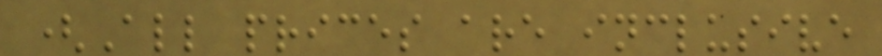(All prices are inclusive
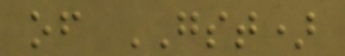of GST)
